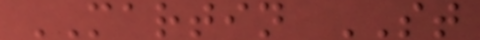MARTIN ST
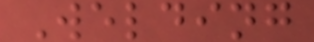Welding
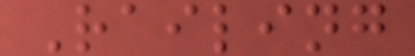Railing
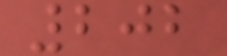202
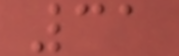31
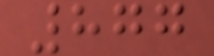877
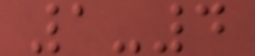1-4
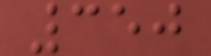350
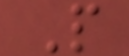P
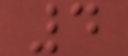4
